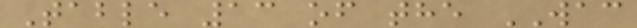Table 13 of the WAC
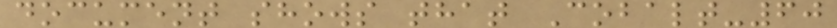document shows that Cobalt-60
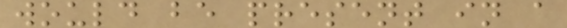would be present in a
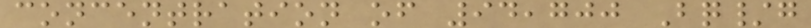concentration of 94,700 Bq/g
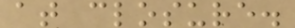at closure.
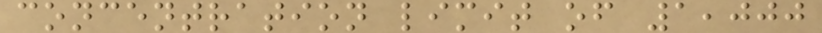concentration limit of 1,000
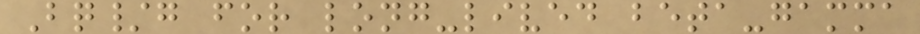Bq/g for long-lived beta-gamma
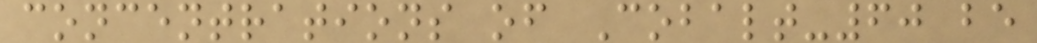concentrations of Cobalt-60 be
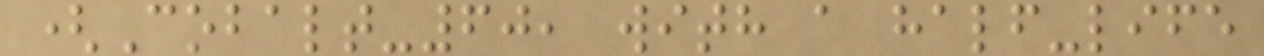(Cobalt-60, with a half-life
